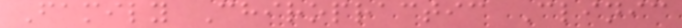Family Chiropractic Clinic
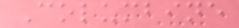Columbine
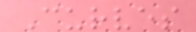Curves
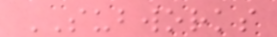SUBWORKS
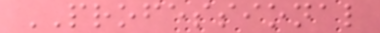PROFESSIONAL
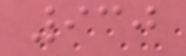930
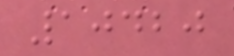10420
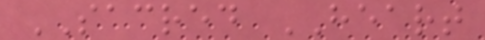SACRED HEART
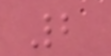2
